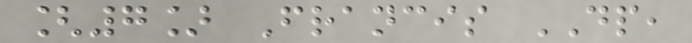[7] Francis DP,
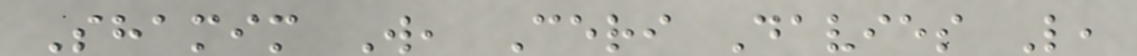Shamim W, Ceri Davies L,
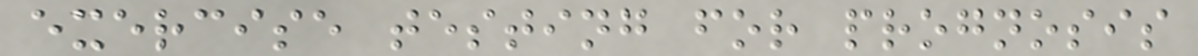exercise testing for prognosis
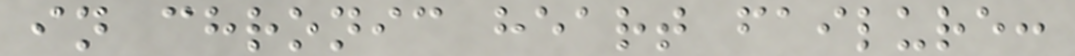in chronic heart failure:
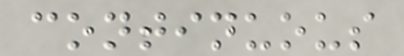continuous
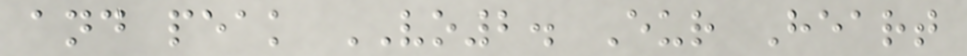and peak VO2. Eur Heart
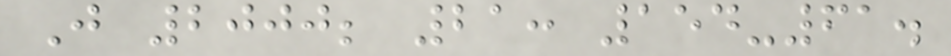J 2000; 21: 154-61.
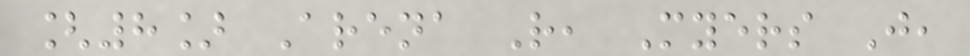[8] Arena R, Myers J,
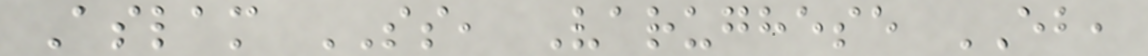Aslam SS, Varughese EB,
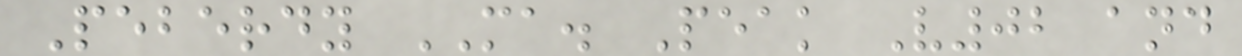Peberdy MA. Peak V02 and
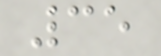35
